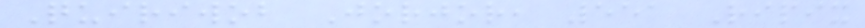Quiriwob Jorjor, 551 Ripix
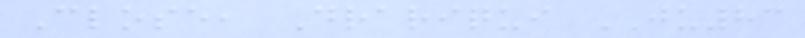Close, Drariqui JU83
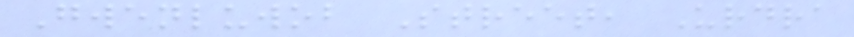Gwenluwob Street, Urdra
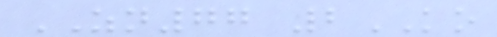ZN77 2KO
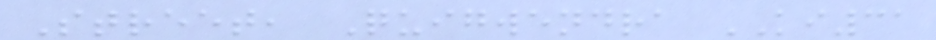Street, Quigwendra KI31
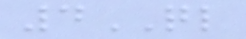4QL
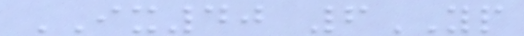IX40 6YP
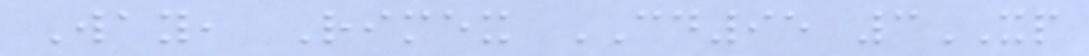Way, Rimex CD95 3XP
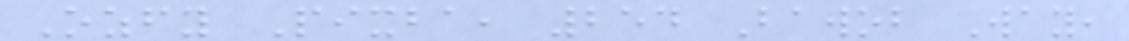Ozfy Pixba, 254 Bawob Way,
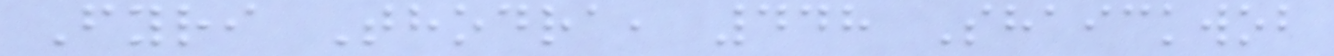Fyri Thodra, 448 Shaickwob
